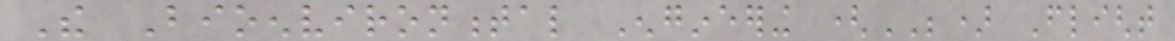The Bioenvironmental Engineering (BE) Flight
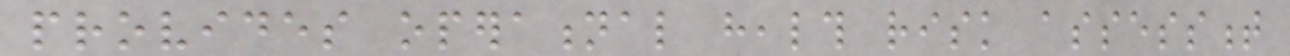provides operational health risk assessment
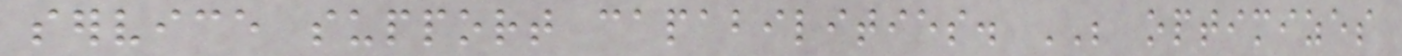service support capabilities. BE optimizes
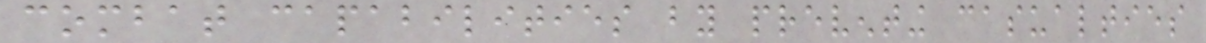combat capabilities by preventing casualties
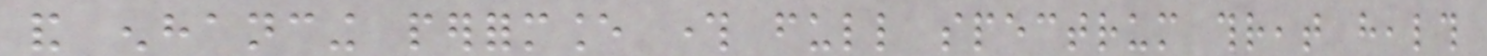and enhancing performance through full spectrum threat health
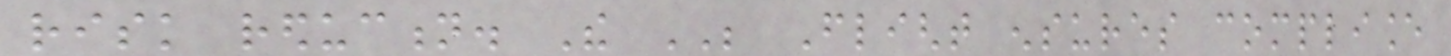risk reduction. The BE Flight ensures compliance
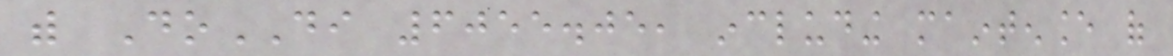with DoDI 6055.05, including maintenance of
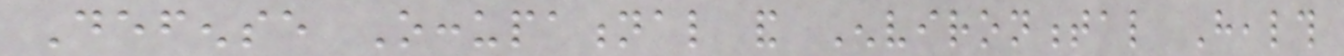Defense Occupational and Environmental Health
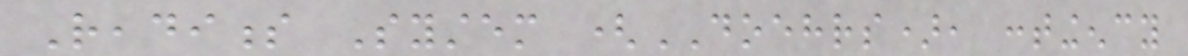Readiness System (DOEHRS), contingency
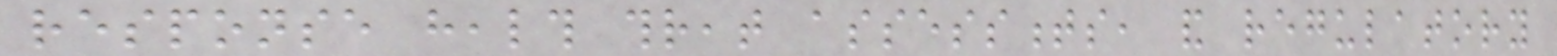response health threat assessments, and regulatory
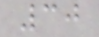30
